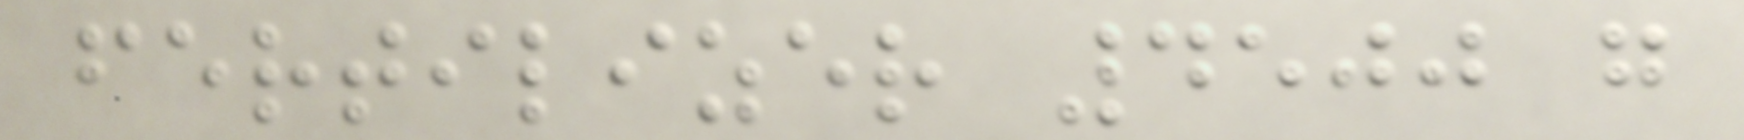fertilizer 4500 g
